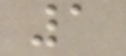1
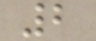2
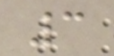3
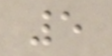5
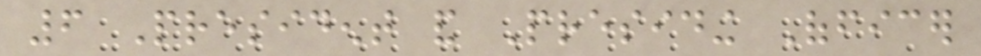6 President and Presiding Officer
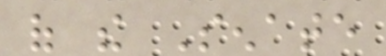of the Senate
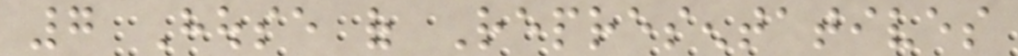7 House of Representatives
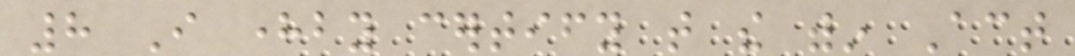8 I hereby certify that the within Act
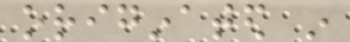originated in
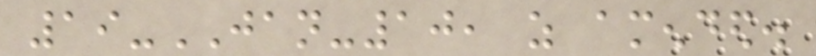19-JAN-10, as amended.
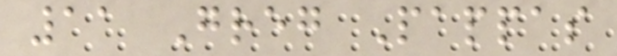11 Greg Pappas
